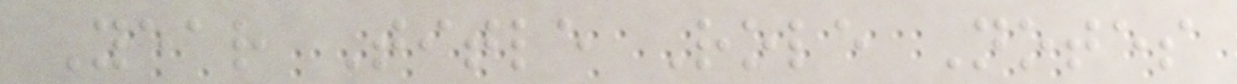Year Title Role Notes
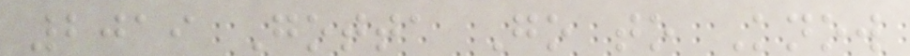2019 Gotta Go to Know
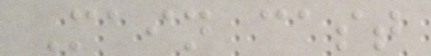Main cast
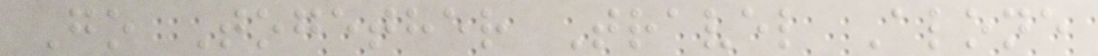Go Together Travel Alone
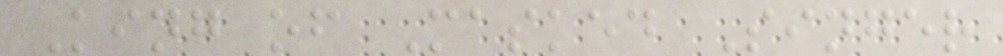King of Masked Singer
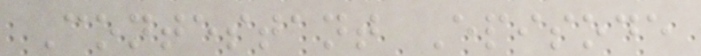Contestant Episode
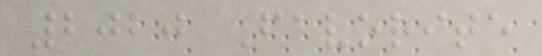2020 Favorite
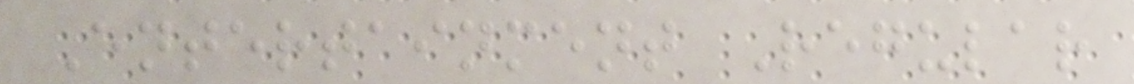Entertainment Regular
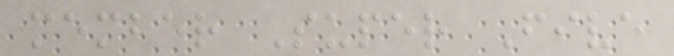member Super Five
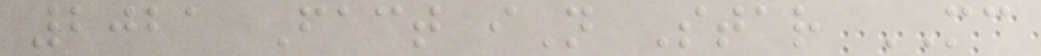2021 Fact iN Star MC
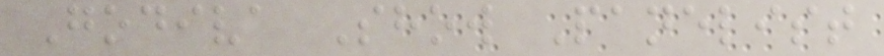Godiva Show Panelist
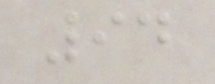94
